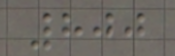800
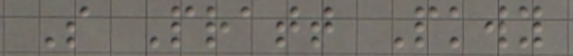S Pratt Pkwy
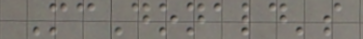McDonald's
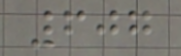607
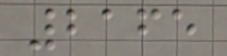2165
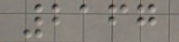2167
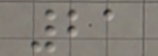21
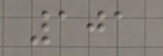101
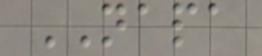NAPA
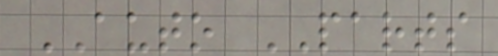AUTO PARTS
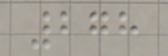278
